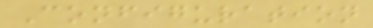Configuration
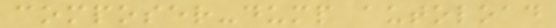composer-dump autoload
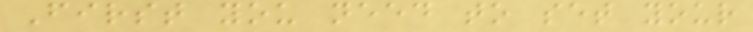First you need to set your
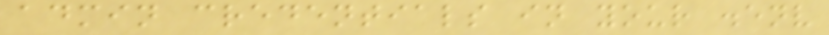admin credentials in your .env
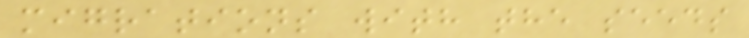migrations with the seeds
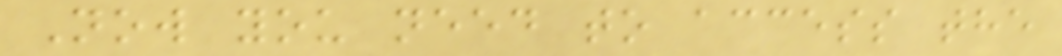Now you need to access the
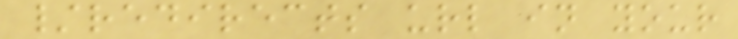/redirects url in your
